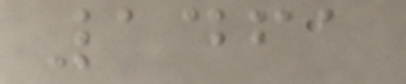1461
